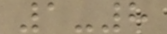1-8
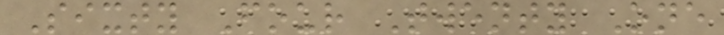Sixty Four Twenty One
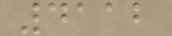4112
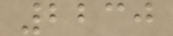2230
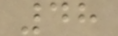48
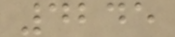4245
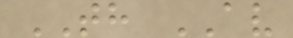TH AV
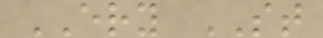ERY ST
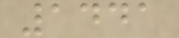1441
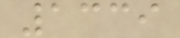1339
